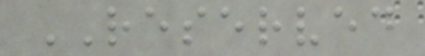RESERVED
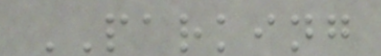PARKING
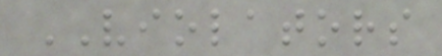VIOLATORS
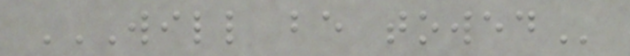WILL BE TOWED
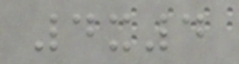4x4
